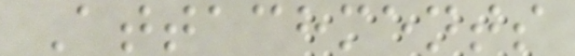Attachments
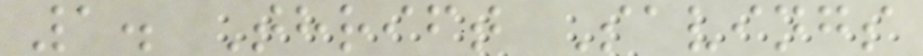1. Thrift Savings
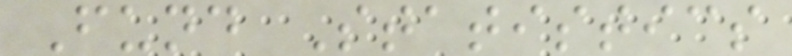Fund Statistics
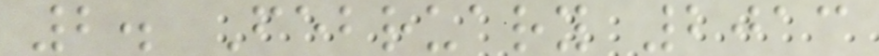2. February 2013
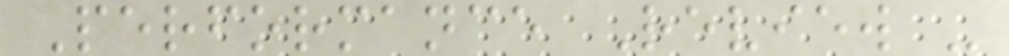Performance Review -
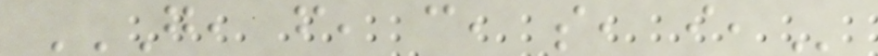G, F, C, S, I,
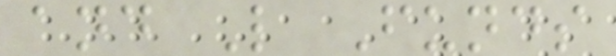and L Funds
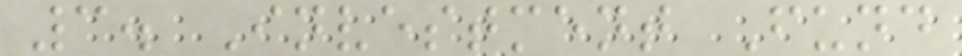3. Investment Fund
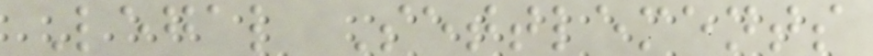Legal Settlements
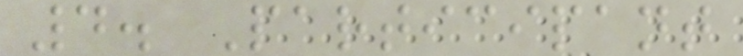4. Participant
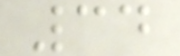34
